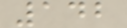142
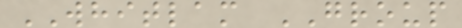WHITLAM GROUP
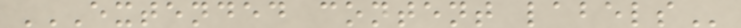EXTENDED CONTENT LABELS
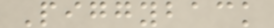Piggyback
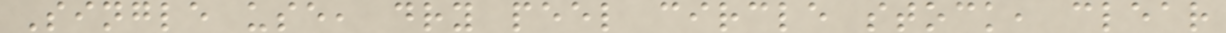Single use, dry peel circle stock, clear
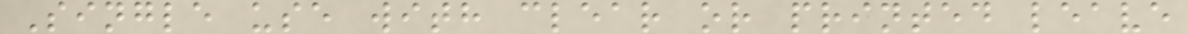Single use with clear or printed leave
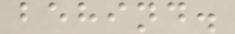behind.
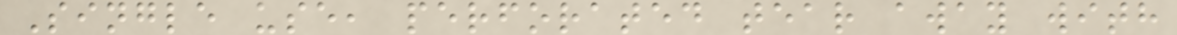Single use, perforated tear away with
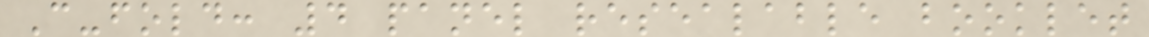C-fold: 4 panel resealable booklet
